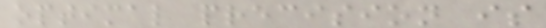optimal precision is
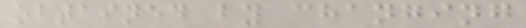obtained by changing
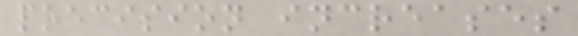precision increases
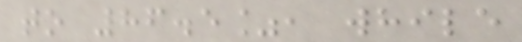to 86.5%, while
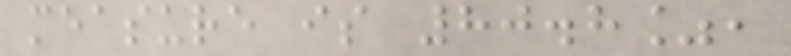measure is 80.8%,
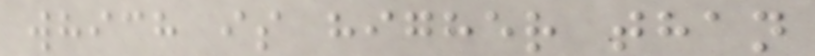which is higher than
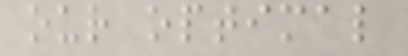our optimal
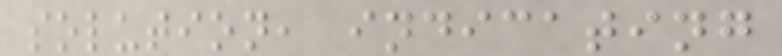solution, indicating
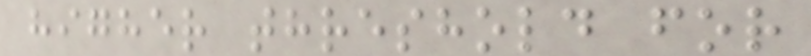higher threshold for
